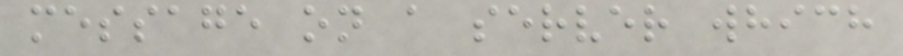message on a server which
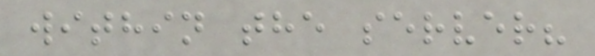within the server?
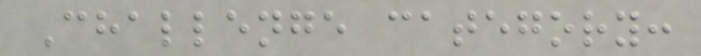Challenge category:
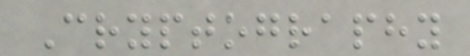Cryptography
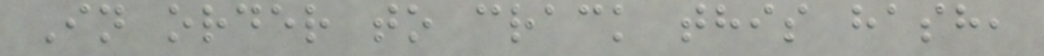In order to crack this hash,
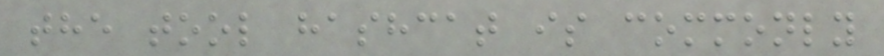the tool hashcat is commonly
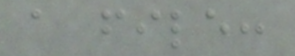a file:
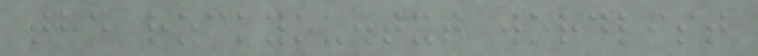the rockyou.txt wordlist
